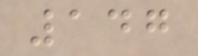147
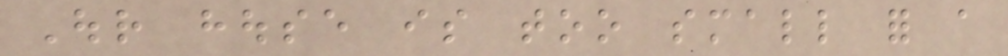Our house is too small for a
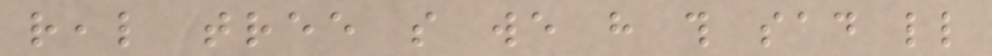real tree so we have this sad little
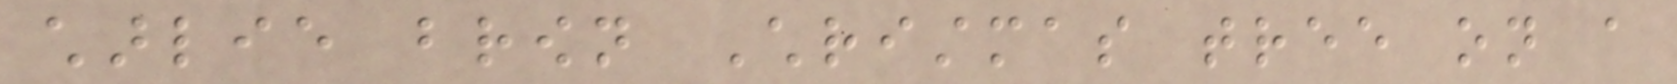charlie brown Christmas tree on a
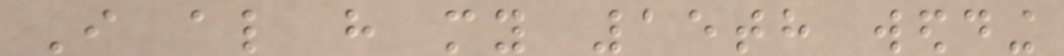I also have my 15th wedding
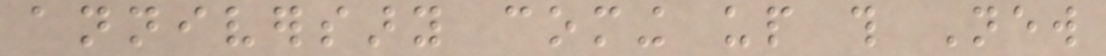anniversary coming up this New
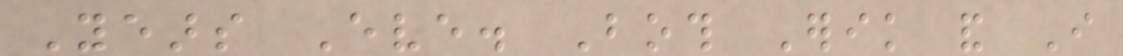Years Eve. Both Erik and I
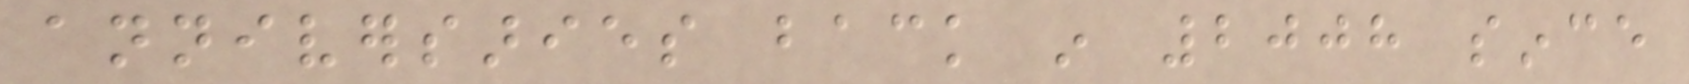anniversaries back in 2008 since
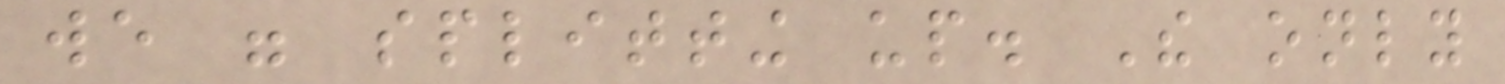we were splitting up. The only
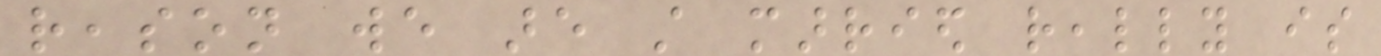reason we are still married really is
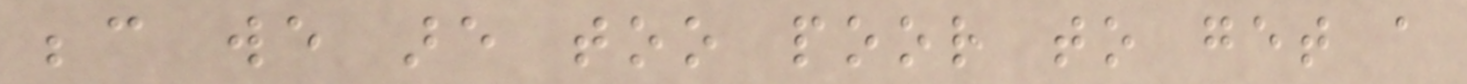because we are too poor to get a
